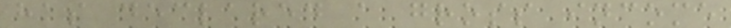has declared a gross income
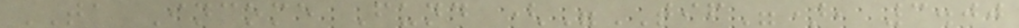TA Income Fund ("TIF"), 3.00
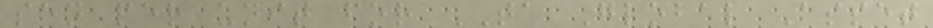sen per unit for TA Global Asset
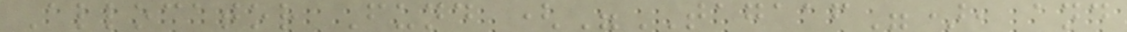Allocator Fund ("TAGAAF"), and
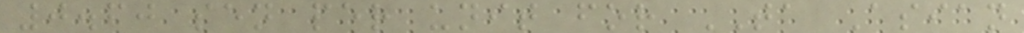0.60 sen per unit for TA Asian
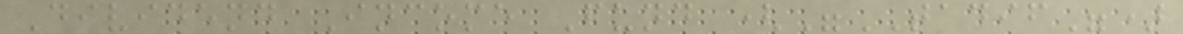Dividend Income Fund ("TADIF")
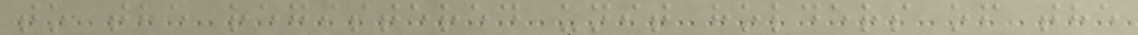to the registered unit holders of the
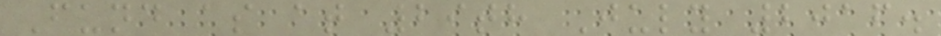Fund as at 29th July 2016.
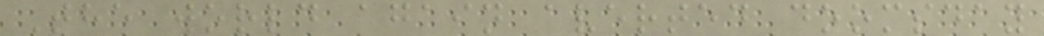The world again averted doomsday
